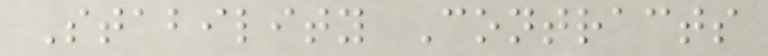Stability Contracts
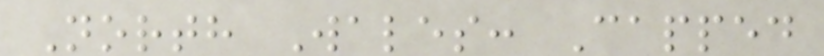North Wales: Capped
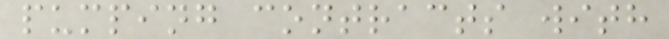pumping contracts with
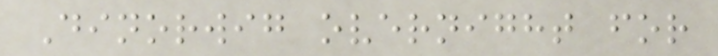Dinorwig overnight for
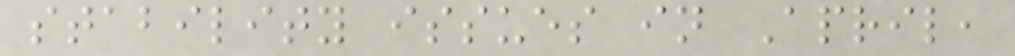stability issues in April,
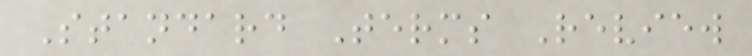Standard Terms Review
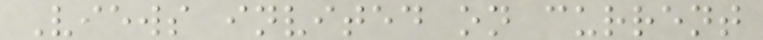Views invited on current
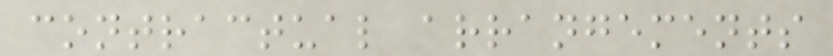contractual arrangements
